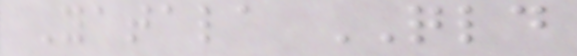Yatala QLD
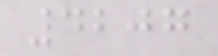4207
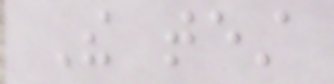The test
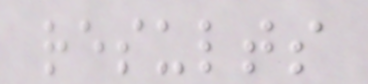results
